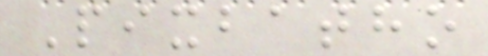Pixbatho
